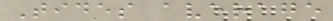Tides average
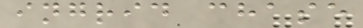ingrid chase
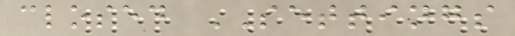closed SETTINGS
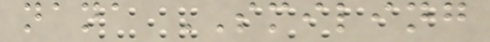nana SMILING
